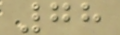78
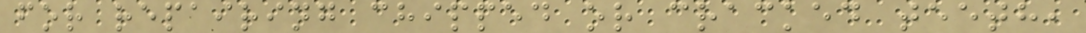for repairing chipped or cracked teeth,
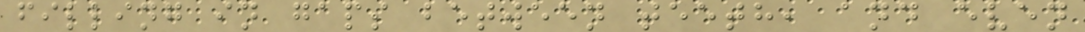filling in gaps between teeth, and even
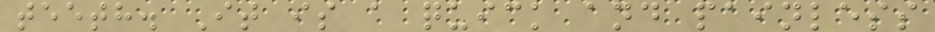teeth. It is a quick and painless
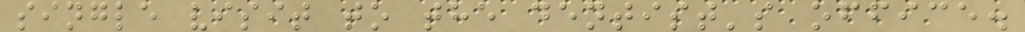single visit to the dentist's office.
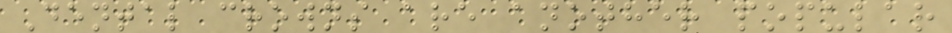Dental crowns are another popular
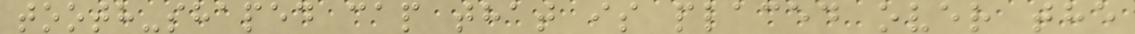tooth-shaped cap that is placed over the
